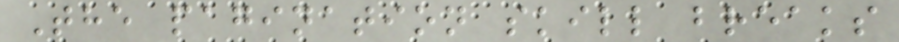The pagination skill breaks
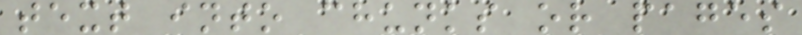text into chunks or pages
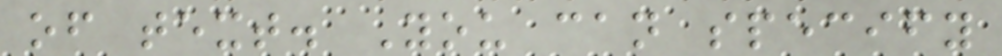of text. You can specify
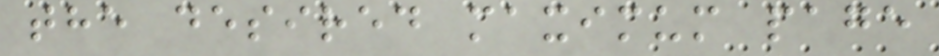the desired maximum page
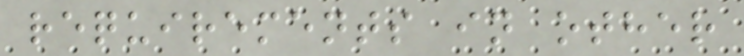requirements in other
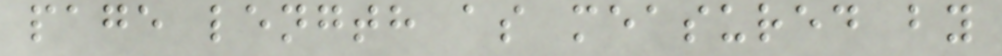page length as measured by
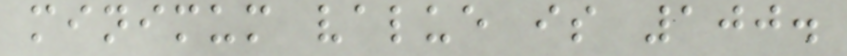minimum value is 100.
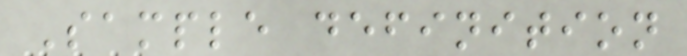Sample definition
